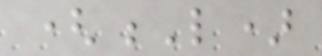(L)
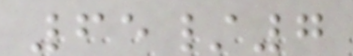65/7
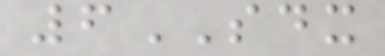6SDX
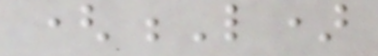(L)
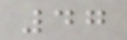47
